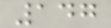147
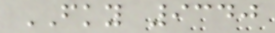FKY 9340
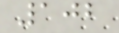102
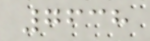7638
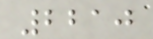2210
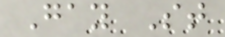Gay St
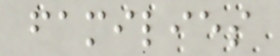families
